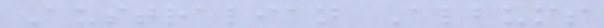Australian Albums
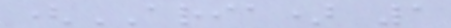(ARIA) 1
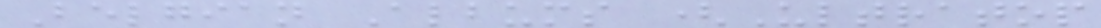Belgian Albums (Ultratop
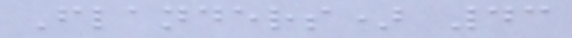Flanders) 43
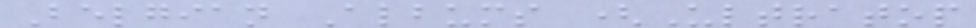Belgian Albums (Ultratop
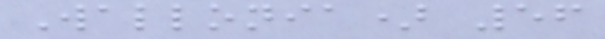Wallonia) 56
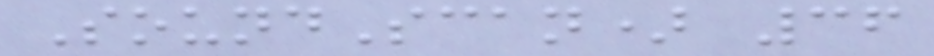SoundScan) 36
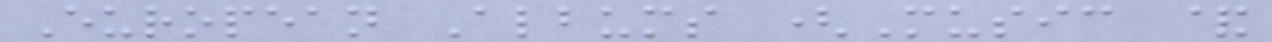European Albums (Music &
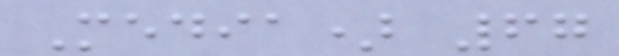Media) 67
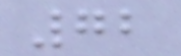72
